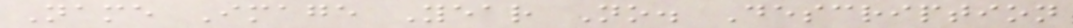Name Image Year No. Description
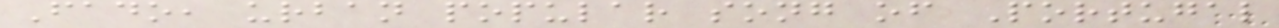Fado, urban popular song of Portugal
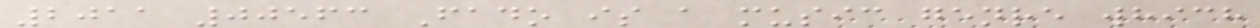2011 00563 Fado is a music genre which
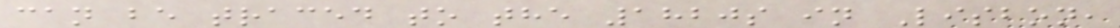can be traced to the 1820s in Lisbon,
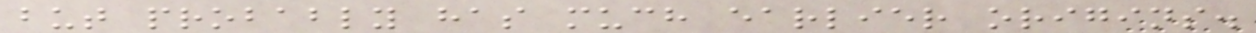but probably has much earlier origins.
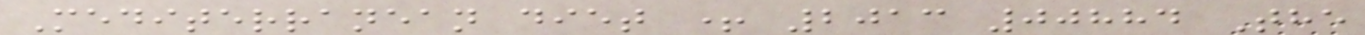Mediterranean diet + 2013 00884 The
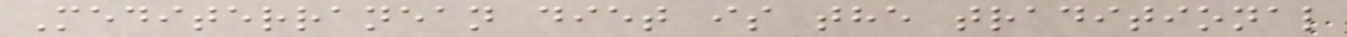Mediterranean diet is the traditional
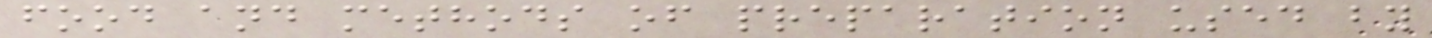food and methods of preparation used by
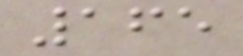165
